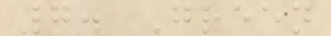7. Green
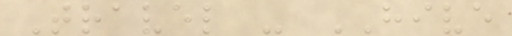Travel - HIVE
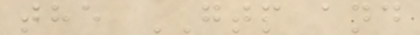the GTP and
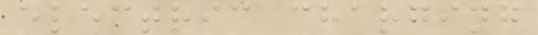electric charging
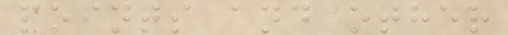points and other
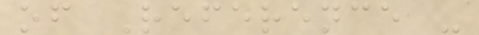of Reference -
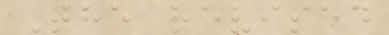The revised
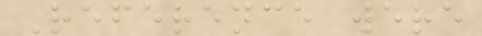Reference were
